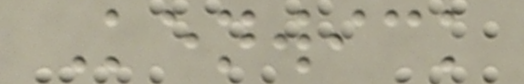Kenwick
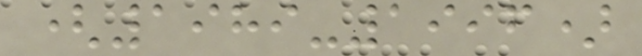(1989-1996)
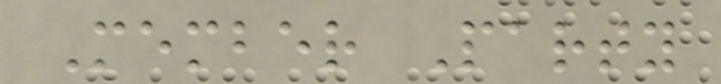Member Party
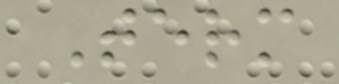Term
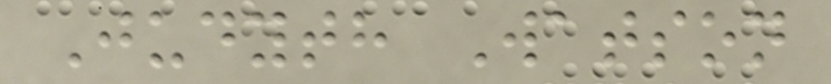Judyth Watson
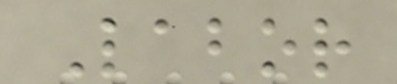Labor
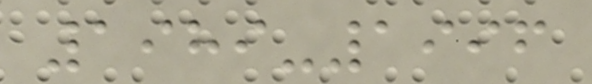1989-1996
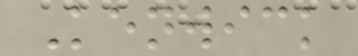Kenwick
